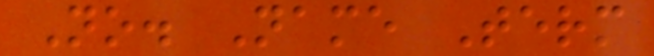No. Name Term
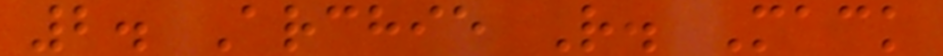2. Archie R. Mack
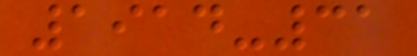1914-31
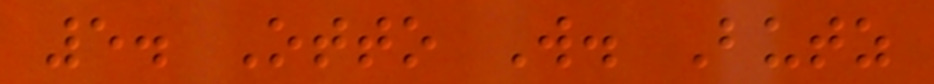5. Otto W. Butz
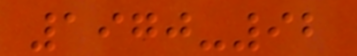1970-92
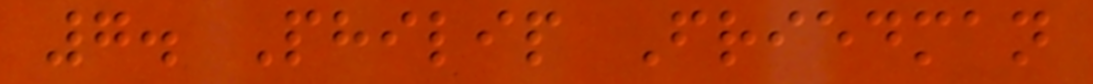7. Philip Friedman
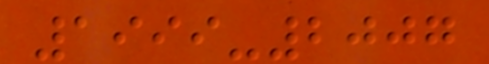1999-2007
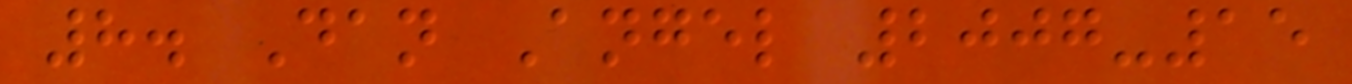8. Dan Angel 2007-15
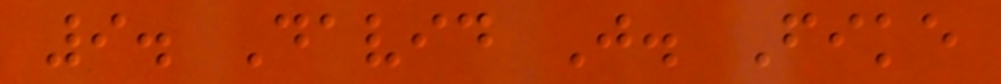9. David J. Fike
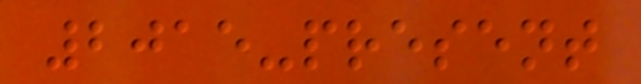2015-present
